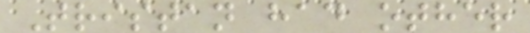Tristan had other
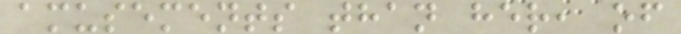amusements than her, of
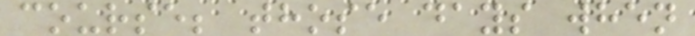course; those days when
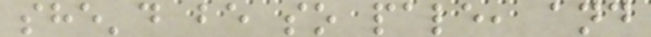she'd be so pale, and
